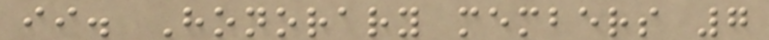ii. Honorary members 7
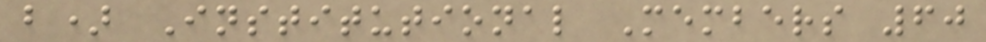b) Institutional Members 60
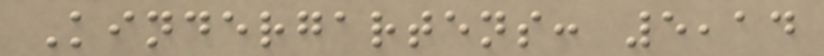Kindergartens: 5,14
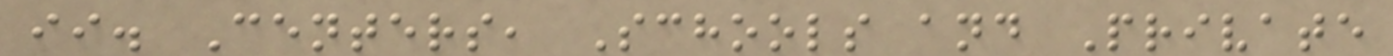ii. Centers, Schools and Private
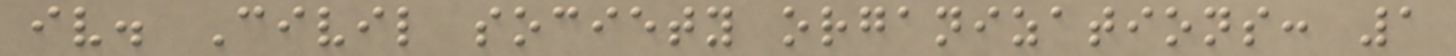iv. Civil society organizations: 1
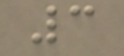3
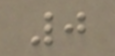0
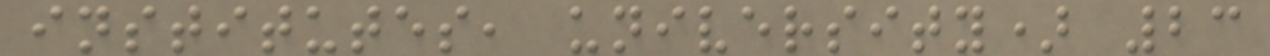institutes, university) 23
